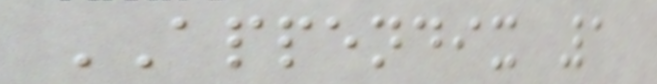APPENDIX 1
